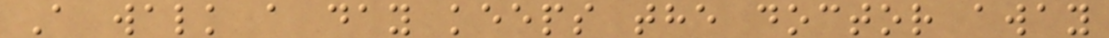A walk a day keeps the doctor away
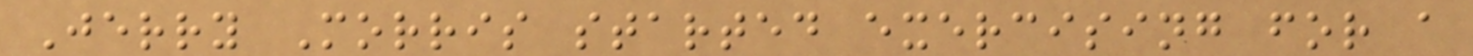Jerry Morris started exercising for a
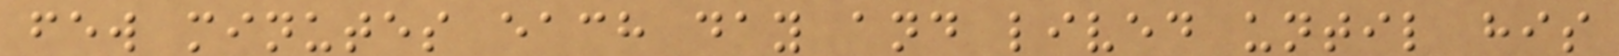few minutes each day and lived until his
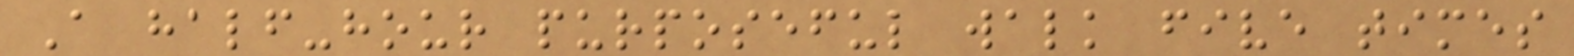A half-hour purposeful walk five times
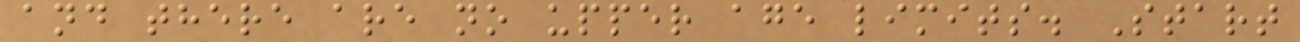and there are no upper age limits. Start
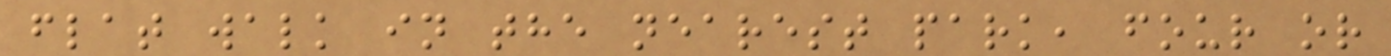flat walk in the nearest park, four or
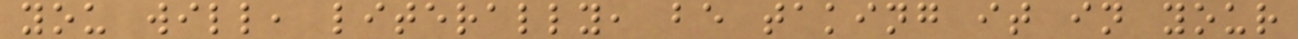you will, literally, be taking it in your
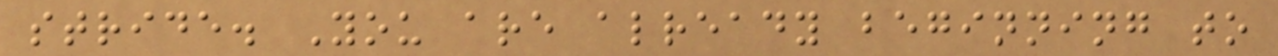stride. You are already beginning to
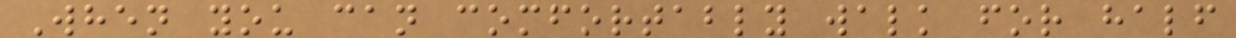When you can comfortably walk for half
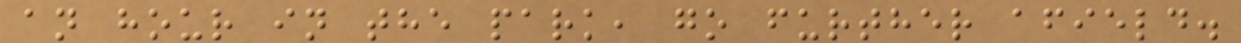an hour in the park, go further afield.
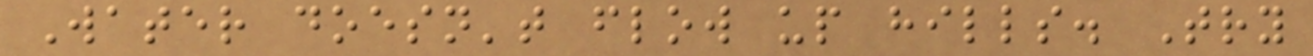Water doesn't flow up hills. Try
